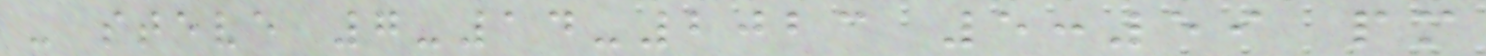- steve 7-14-2023 5:59 pm
